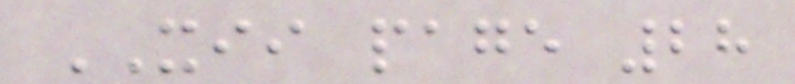XII page 28
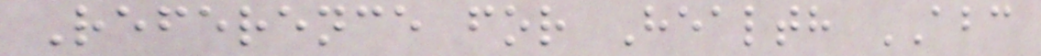Reference for Health ABC
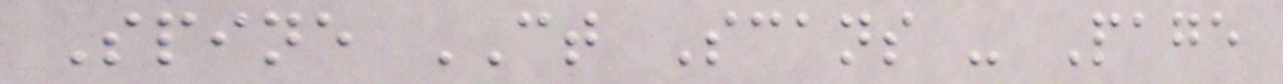Spine CT Scans - Page
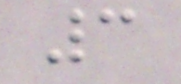3
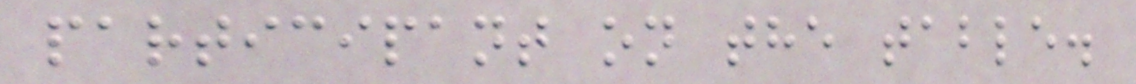participant on the table.
